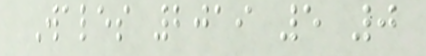Wales 2019 5 0
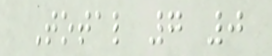Total 7 0
